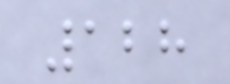128
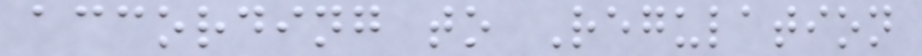according to Regulation
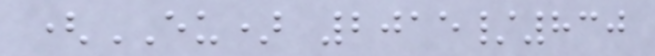(EU) 2015/830
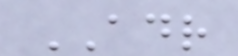ADR
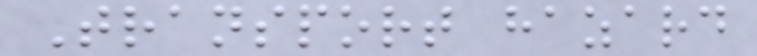Transport hazard
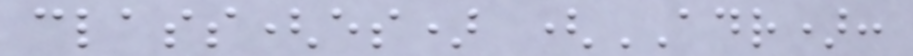class(es) (ADR):
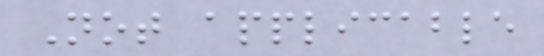Not applicable
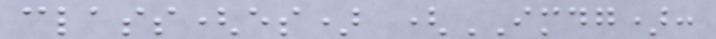class(es) (IMDG):
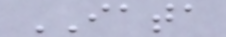IATA
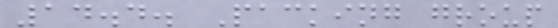14.4. Packing group
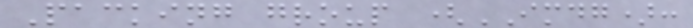Packing group (IMDG):
